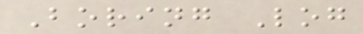Boring Log
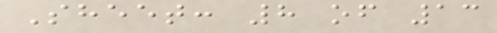Sheet: 8 of 13
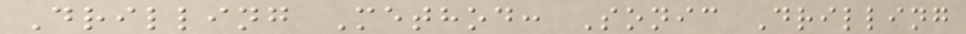Drilling Method: Sonic Drilling
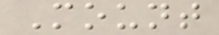Mount
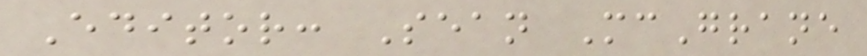Editor: Sean McGrane
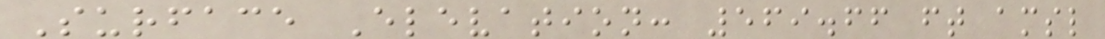Surface Elevation: 569.66 ft amsl
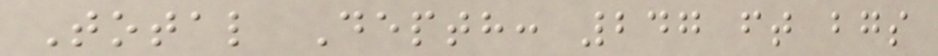Total Depth: 247 ft bgs
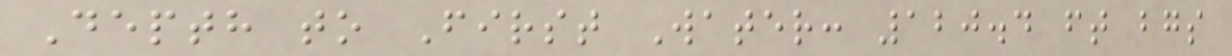Depth to First Water: 120.4 ft bgs
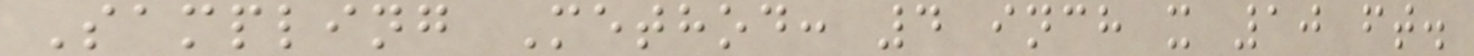Sampling Method: 4 inch x 10 ft.
